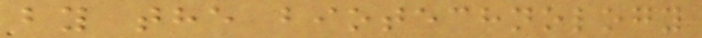by the biotechnology
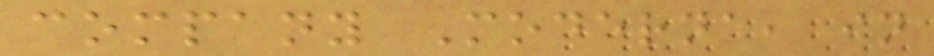company Moderna, in
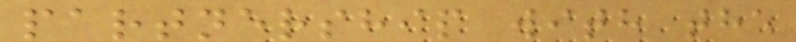partnership with the
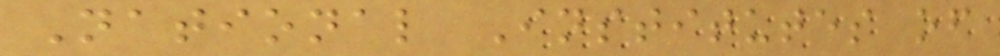National Institutes of
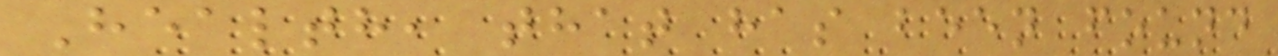Health, that has been found
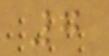7
